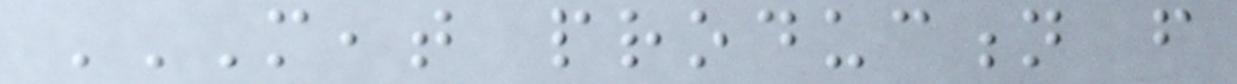MEAT PRODUCTION FROM
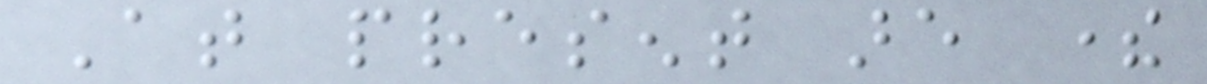At present are there
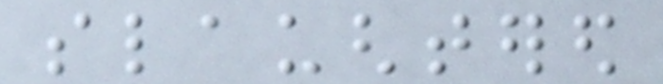slaughtered
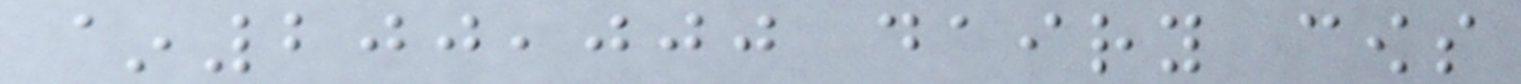~200,000 dairy cows
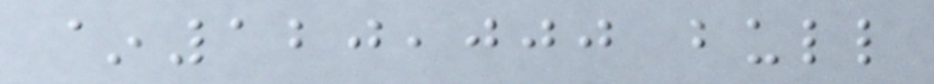~120,000 bull
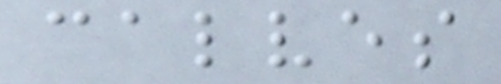calves
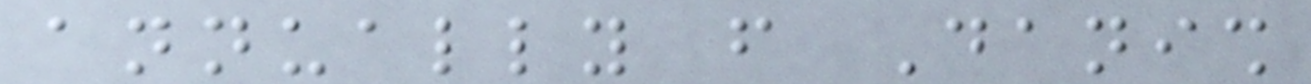annually from Danish
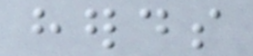herds
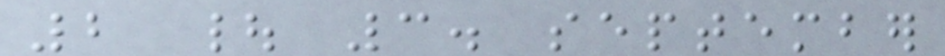2 | 3. september
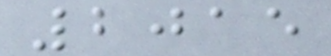2015
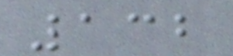132
